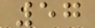57
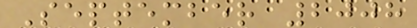September 2008
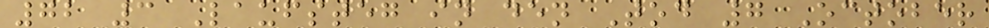72 3 Laufsteg in den Tod 7 October
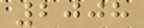2008
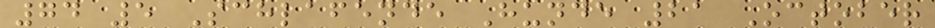74 5 Schlafende Hunde 21 October
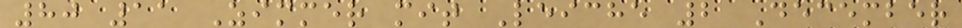80 11 Zimmer mit Leiche 2 December
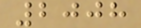2008
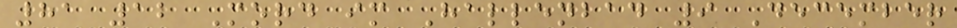81 12 Mord im Hallenbad 9 December
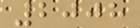2008
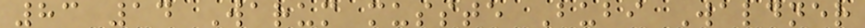83 14 Warum musste Bubi Waldner
